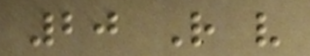20 R v
